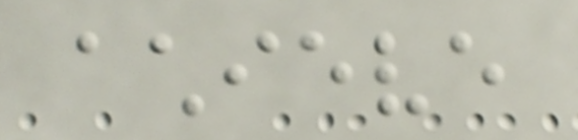achieve
